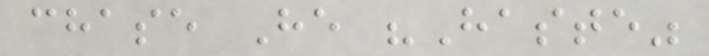chase He "Haste"
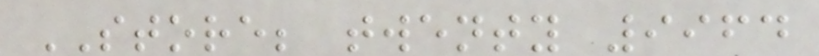STORE; twenty 9964
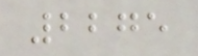2275
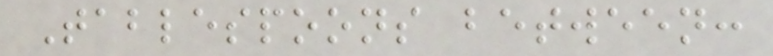Tablespoons between:
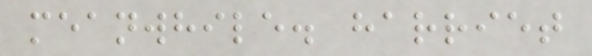meanwhile. harriet
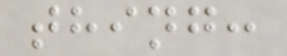thing:
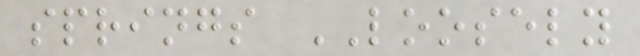springs LOOSELY
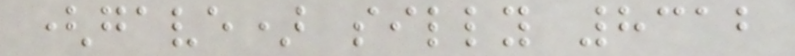(gave) silly 8312
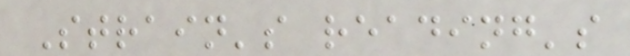Strain's reading's
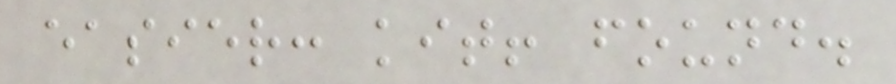easier: kit! found.
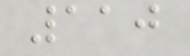110
